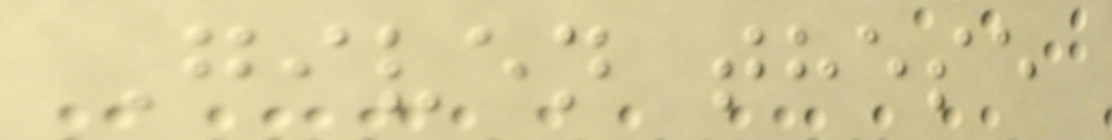Given these
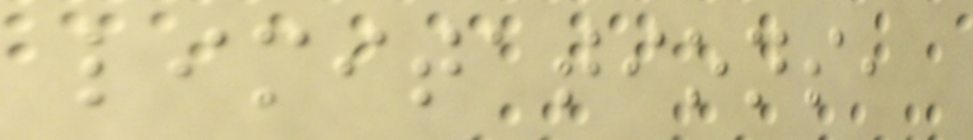limitations,
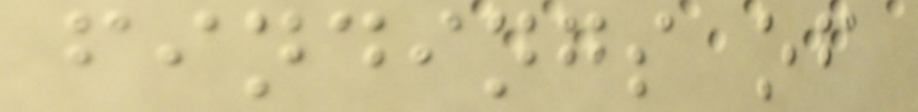findings of
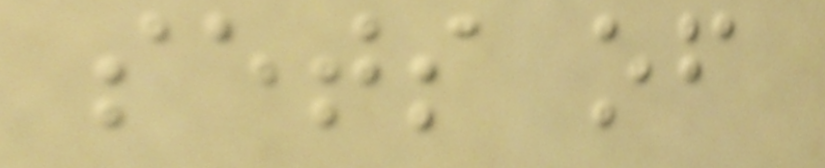sets of
